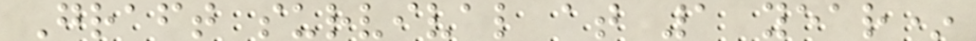Graft survival at 1 year*
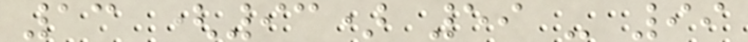13 (93) 59 - 99
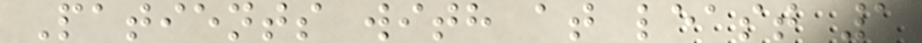Patients with at least 1
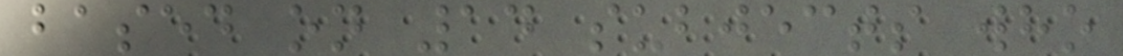based on 14 subjects who
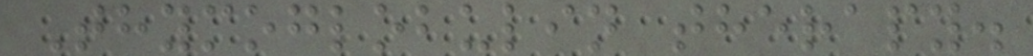Thymoglobulin therapy.
